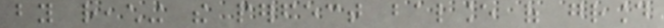by reaching the perfect balance of ground
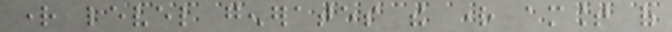right level generates the right amount of
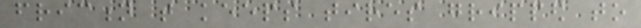friction that keeps tires gripped to
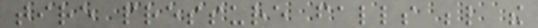tire pressure falls below the
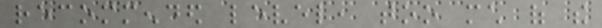recommended level, too much of the
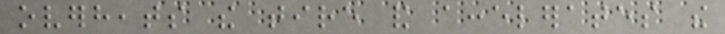overheats the tire and accelerates the
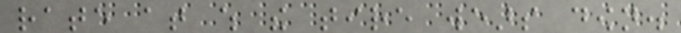rate at which the tire wears down.
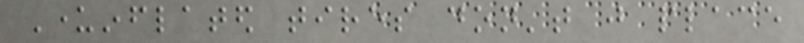Underinflated tires don't just place
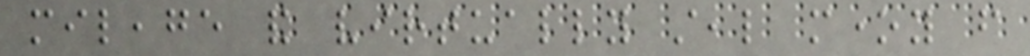mileage and virtually steal money from
